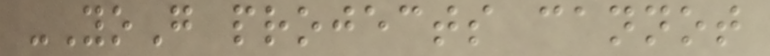-YoG projects cannot
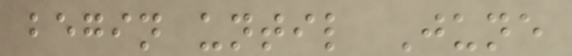begin until June
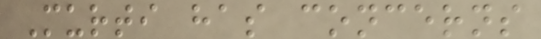Murti has concerns
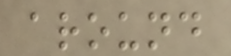around
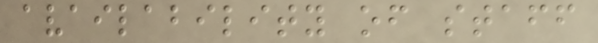availability of staff
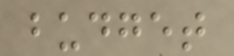budget
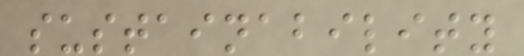sustainability
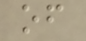of
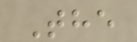The
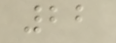22
